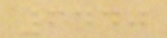6440
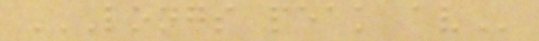LONGS PEAK AV
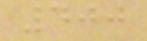400
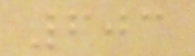603
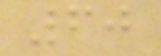60
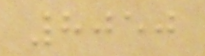8050
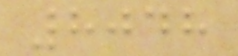8048
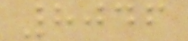8046
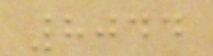8044
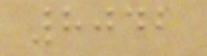8042
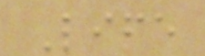Life
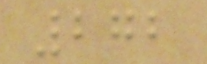272
